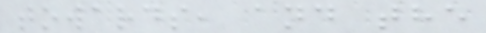towards, and the
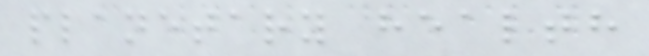planetary health
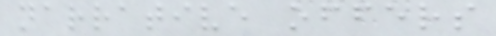narrative offers
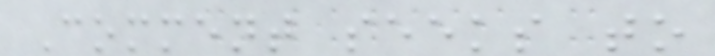Comment seeks to
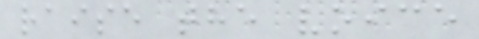raise the voice
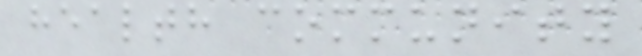health community
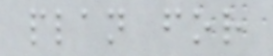plan for
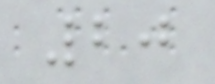20
